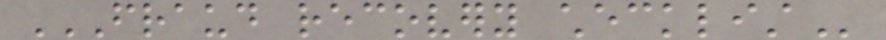FRAUD RECOVERY CHECKLIST
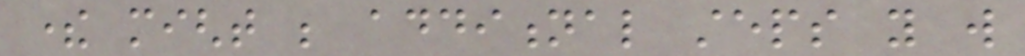there might be additional steps you will
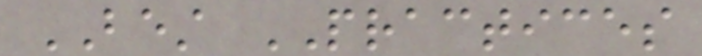BEST PRACTICES
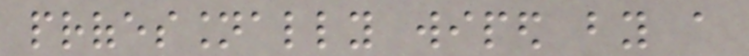professionally wiped by a
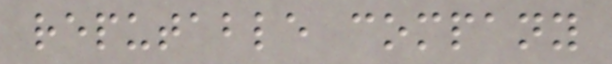reputable company
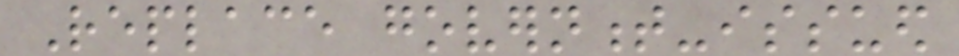Replace government-issued
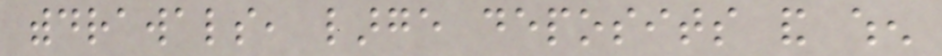withdrawals, large deposits and when
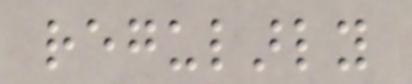regularly
